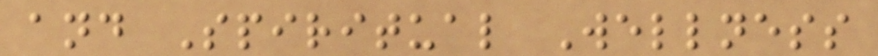and Spiritual Wellness
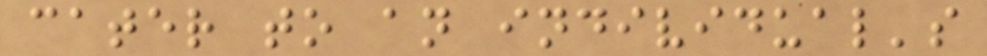cater to an individual's
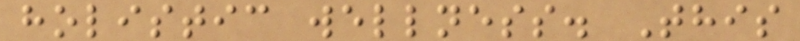holistic wellness. This
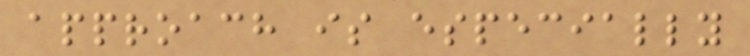approach is especially
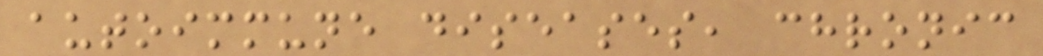autoimmune diseases, chronic
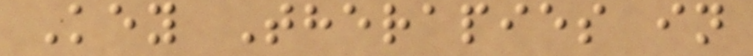Key Therapies in
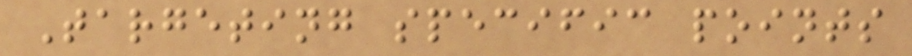Targeting specific points
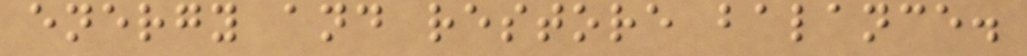energy and restore balance.
